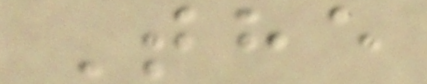The
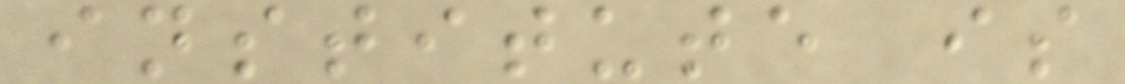institute is
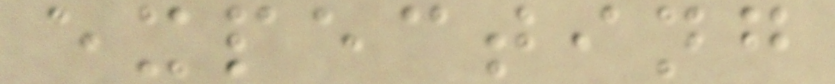expecting
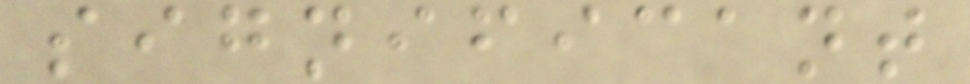significant
